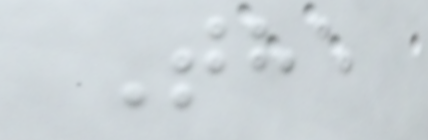The
